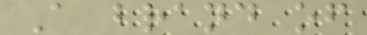A brand of
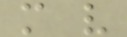m v
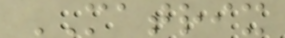MATRIX
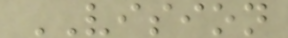VISION
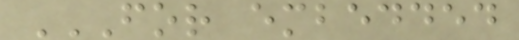FOR EMBEDDED
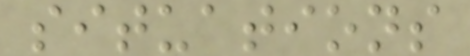situations
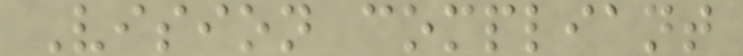Vision compliant
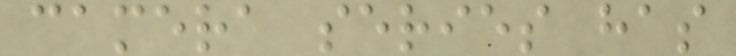camera series has
